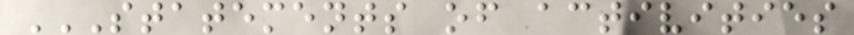STATEMENTS OF ACTIVITIES
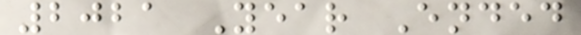2021 Year Ended
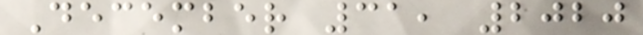December 31, 2020
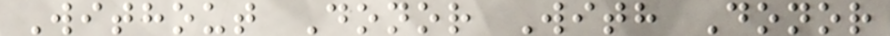Without Donor With Donor
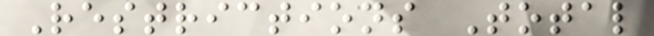Restrictions Total
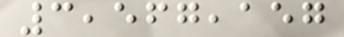3,567,157
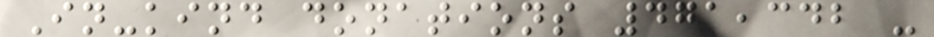In-kind donations 471,342 -
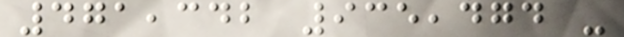471,342 935,474 -
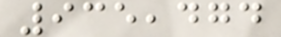935,474
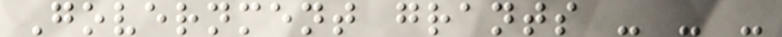Government grants - - -
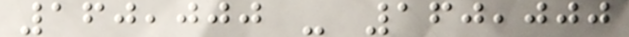160,000 - 160,000
